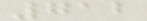712
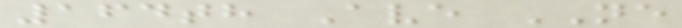164th Ave NE
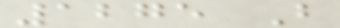1275 B
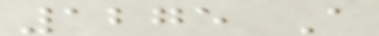1275 A
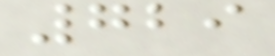729
